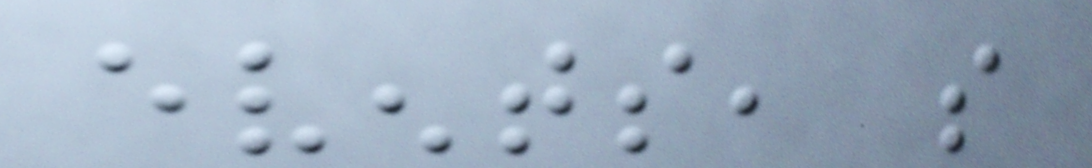events, so
